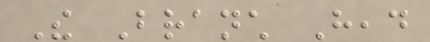The Branch Head
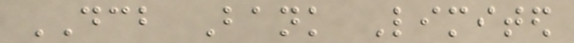DCB Bank Limited
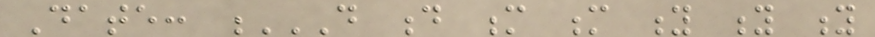Date: D D M M Y Y Y
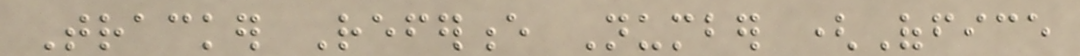Tracker Reference Number (Office
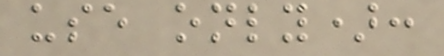use only):
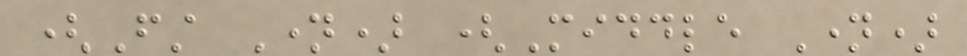(First Name) (Middle Name)
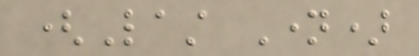(Last Name)
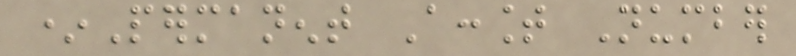*Permanent Account Number
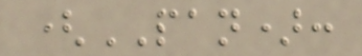(PAN):
